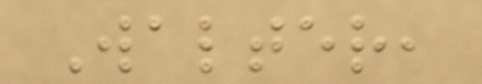Walter,
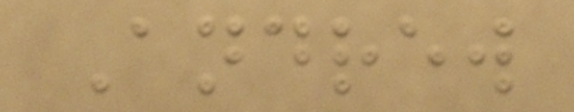Andrew
